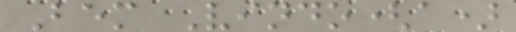Bem Vindo(a)
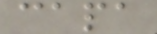capa
